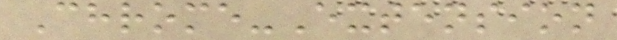Chrome-Extension
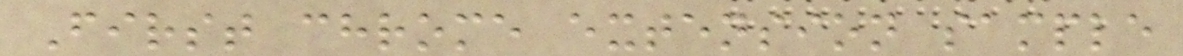First chrome extension sample
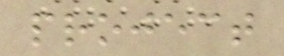project
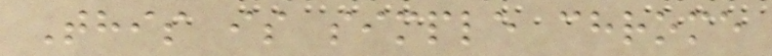This is simple chrome
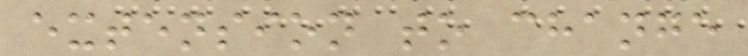extension to change
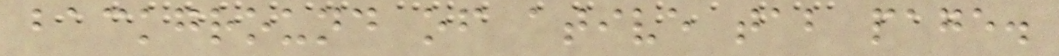background of ative tab page.
